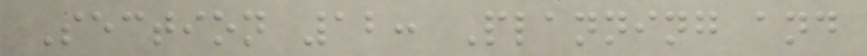Section 12: Planning and
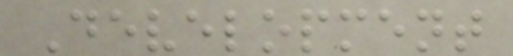Development
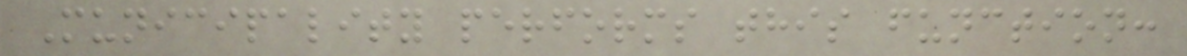Municipality performs this function:
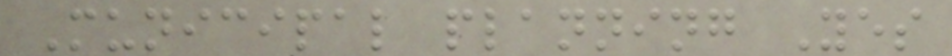Municipal planning Yes
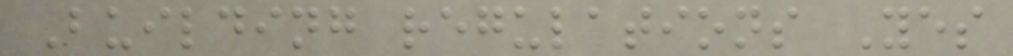Building regulations Yes
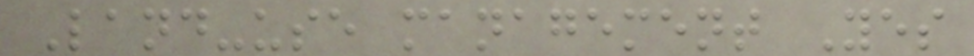Land-use management Yes
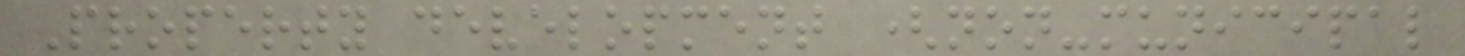Property development (non-municipal
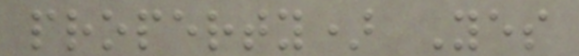property) Yes
